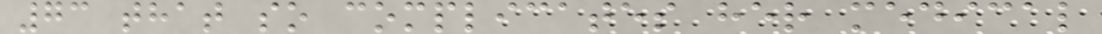73 that so complicates her medical
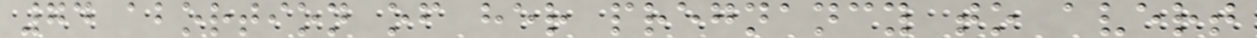74 abortion of her pregnancy to avert
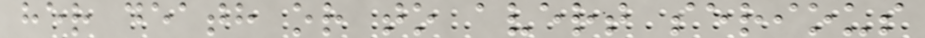her death or to avert serious
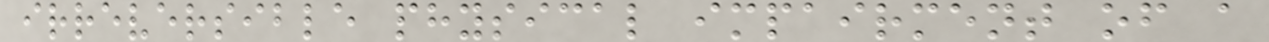irreversible physical impairment of a
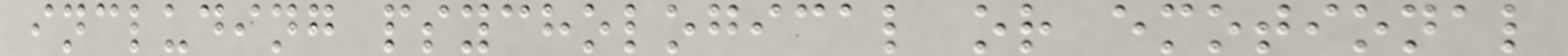including psychological or emotional
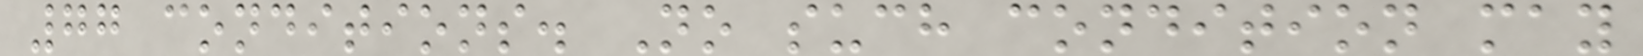77 conditions. No such condition may
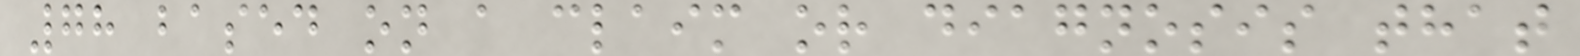78 based on a claim or diagnosis that
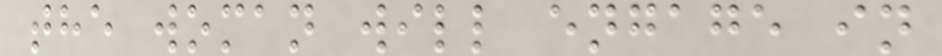the woman will engage in
